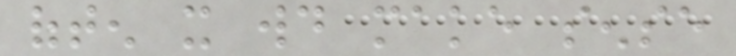often it would make sense
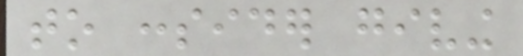to consider giving
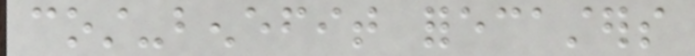cost-benefit forecasters
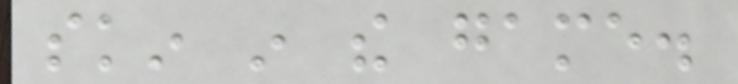skin in the game.
